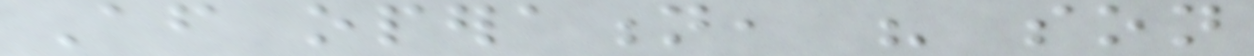After operation, his son
